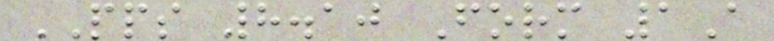PPS 8.10 Form 1A
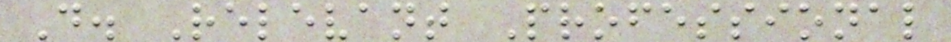D. Relevant Professional
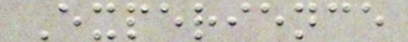Experience
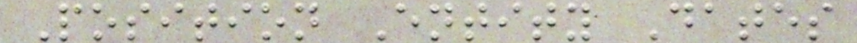Position Entity Dates
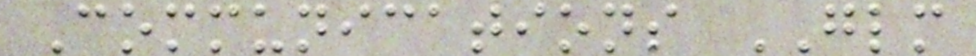Communications GLM
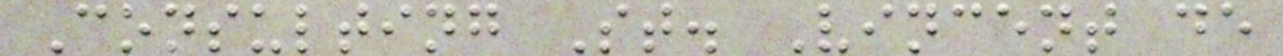Consulting St. Vincent de
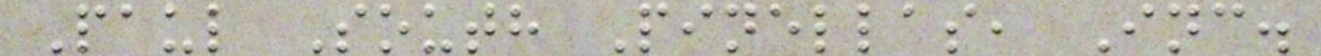Paul South Pinellas, Inc.
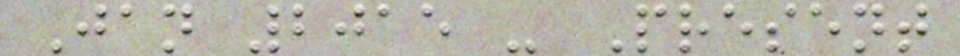Jan 2015 - Present
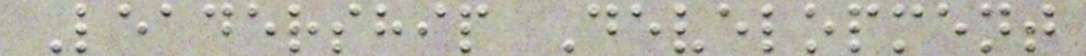Leadership Development
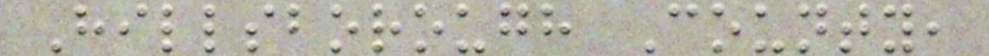Hillsborough County,
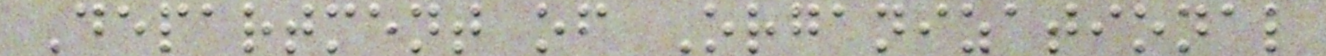Department of Organizational
